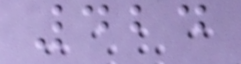424
